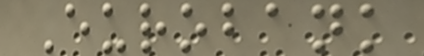Eurobank
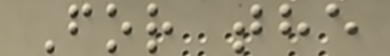For the
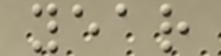year
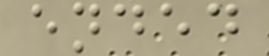ended
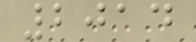2014
